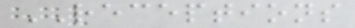RECEPTIONS
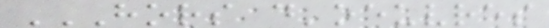HORS D'OEUVRES
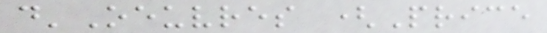d'Oeuvres (Price
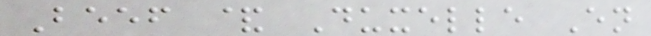Beef & Duxelle En
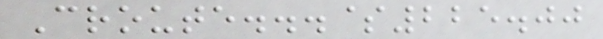Croute...$225.00
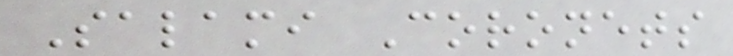Salami Coronets
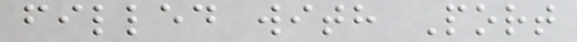filled with Port
